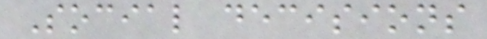Social decisions
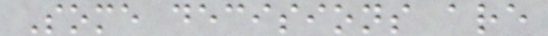Some decisions are
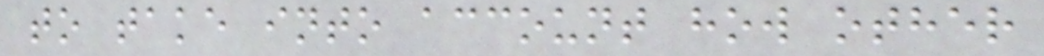to take into account how other
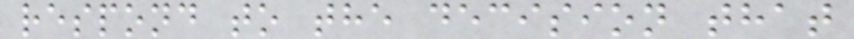respond to the decision that
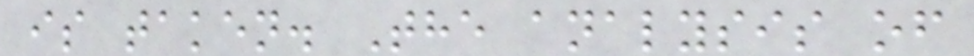is taken. The analysis of
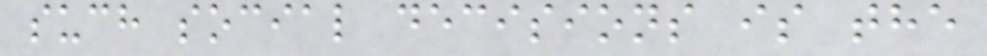such social decisions is the
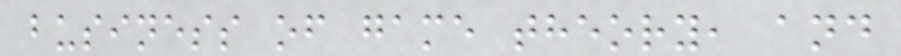business of game theory, and
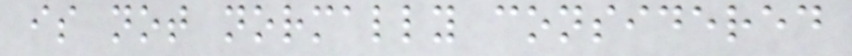is not normally considered
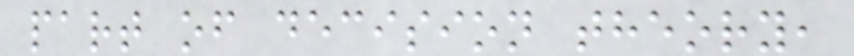part of decision theory,
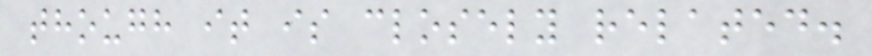though it is closely related.
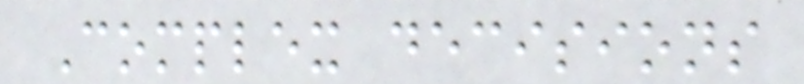Complex decisions
